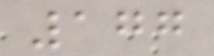177
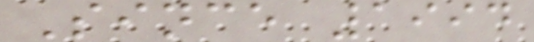Since 1994
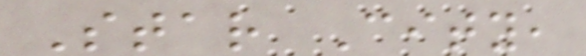Star City,
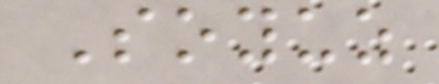Soyuz
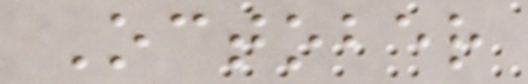October
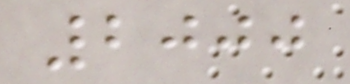2000
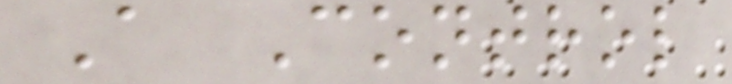A Control
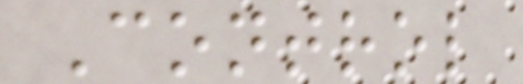Control
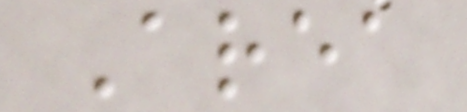Area
